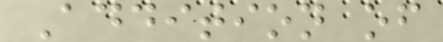Addition of
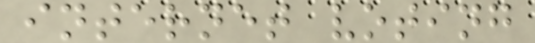internet voting
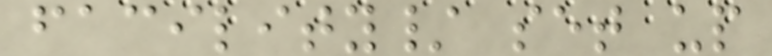facility/ set up
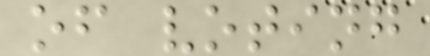of voting
